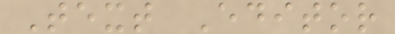Text Editor
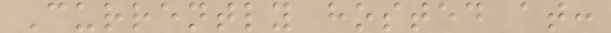Currently hosted at:
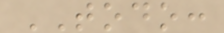TODO:
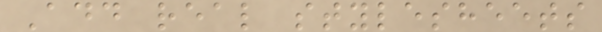Add real stylesheets
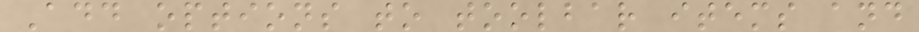Add options to toolbar items and
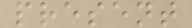present
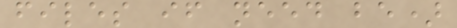files if need be)
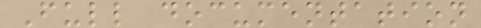Full documentation
